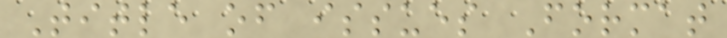Title of issues Format
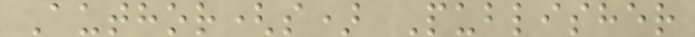Author(s) Publisher
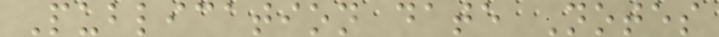Publication date Notes
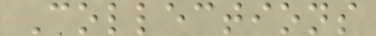Collections
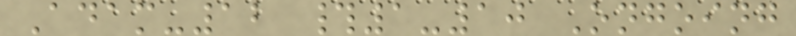Adam-12 #1-10 Ongoing
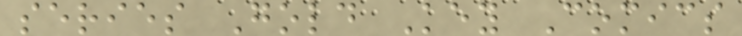series Gold Key Comics
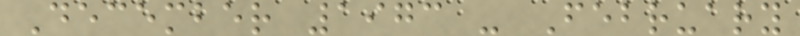December 1973 - February
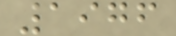1976
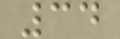34
